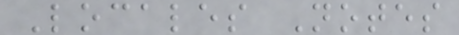Locales Notes
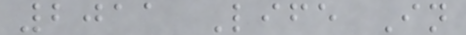2011 Life In
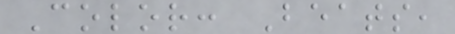Color: Beats,
